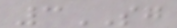3SG
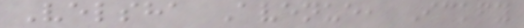Velsha Avenue, Ickfy
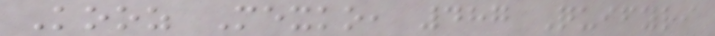Kooz Mexko, 487 Quifyri
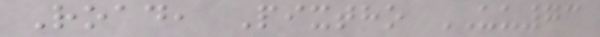Road, Pixtho UU73
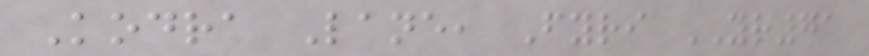Kodra Lane, Fyri YR71
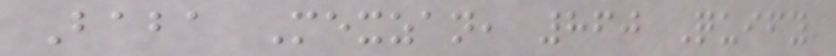Baba Mexzan, 860 Quify
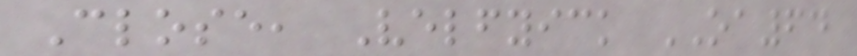Close, Velfyick OA64
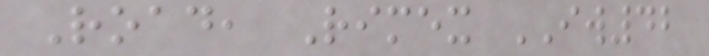Road, Rimex IW42
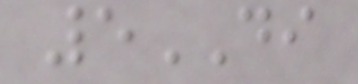5DI
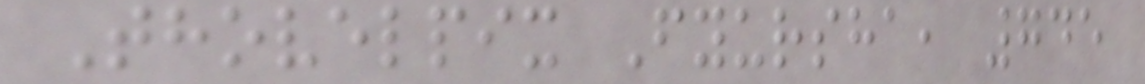Thovelpix Fyursha, 745
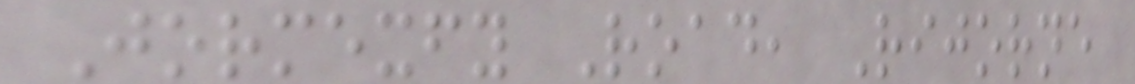Jormexfy Road, Rijorne
